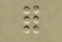for
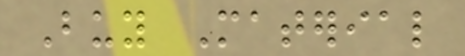Buy Material
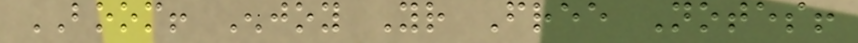BOOM! Enjoy Your Free Notes!
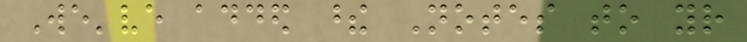We've added these Notes to your
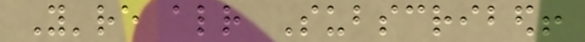You're already Subscribed!
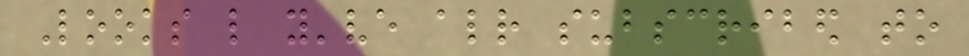Looks like you've already subscribed to
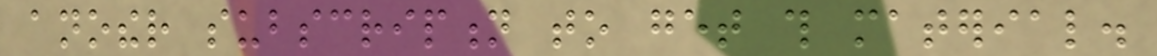another subscription to get this material.
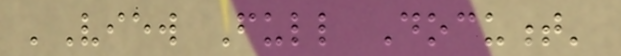'View Full Document'
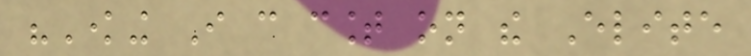"Knowing I can count on the Elite
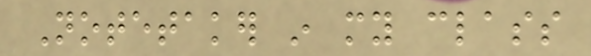Notetaker in my class
